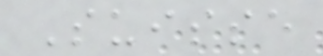Suisse
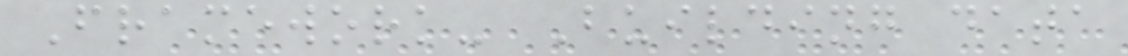Framework- Building data
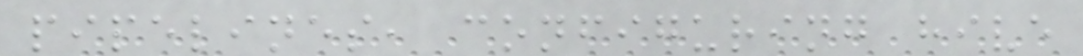pipelines, configuring hive
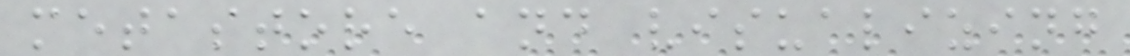metastore and visualizing
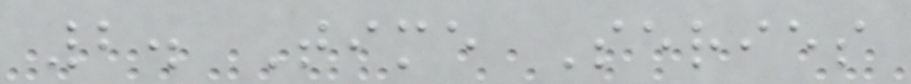2. Time Series
